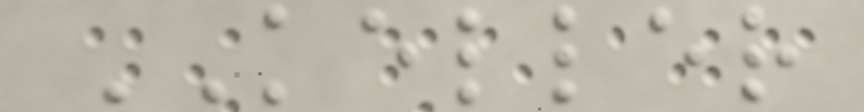KELLER
